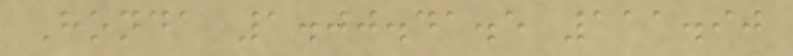Honda 1.00.41.5 111.90
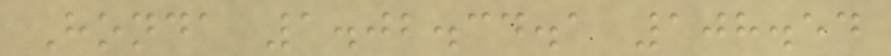Honda 1.02.34.1 108.54
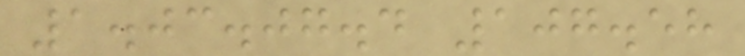1.03.07.4 107.58
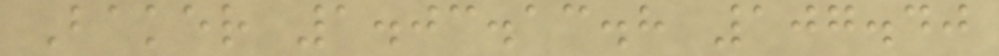Baker 1.03.13.8 107.40
